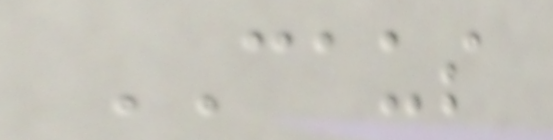CAUS
